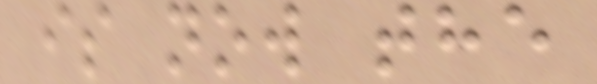is now the
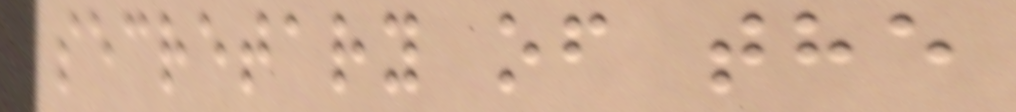secretary of the
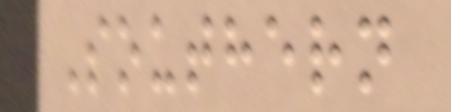Southern
